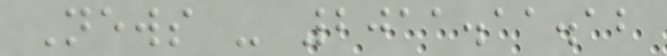News - 2011.11.12
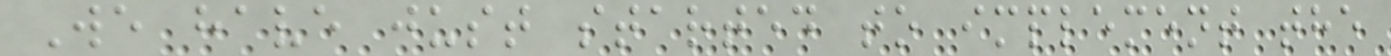We have just started to implement the
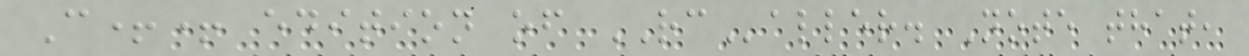C++ edition of RCaller. Note that,
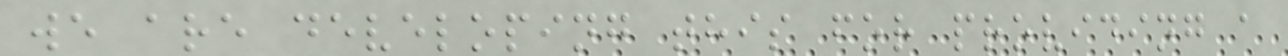we are developing this for providing a
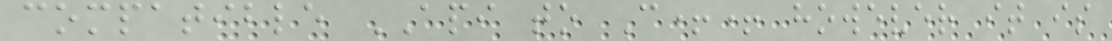compatible API to C++ however it is
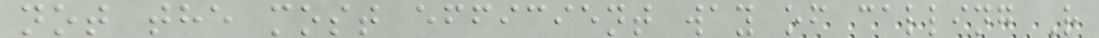not the most efficient way of calling R
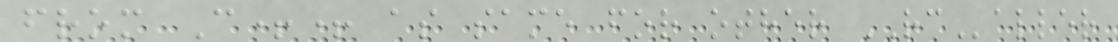from C++ as same for other RCaller
